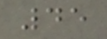45
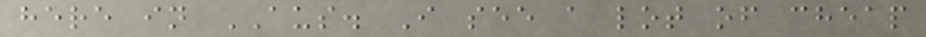here in AUS. I see a lot of cheap
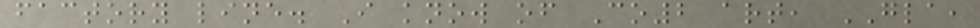factory line. I know of Co2 art, GLA,
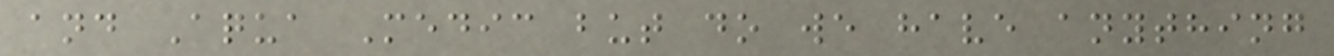and Aqua Medic but do we have anything
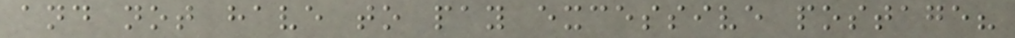and not have to pay excessive postage?
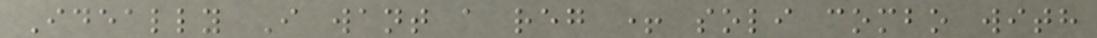Ideally I want a reg + soli combo with
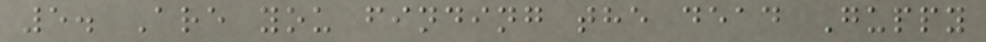5. Are you finding the dead Guppy
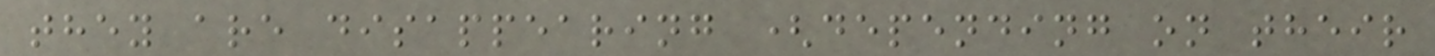they are disappearing (depending on their
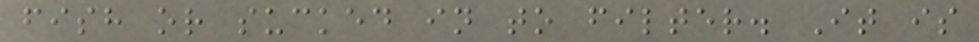fish or sucked in to filter. It is
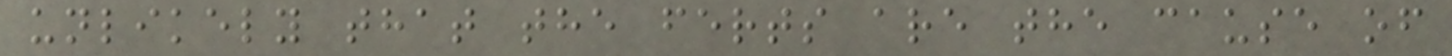unlikely that the ferts are the cause of
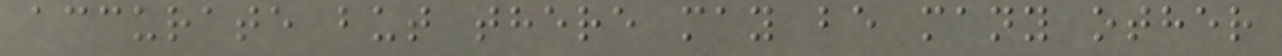accurate but there may be many other
